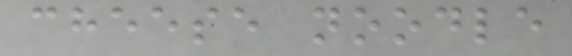cheese noodle
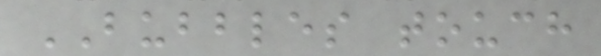BUBBLES touch
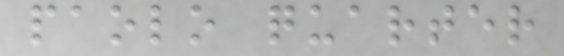paolo quarter
